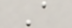A
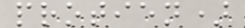protien)
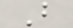B
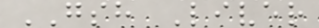GSH Liver
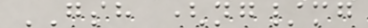GSH (ng/mg
